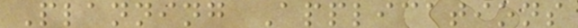Planning Applications
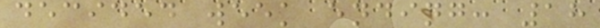decided week ending: 18
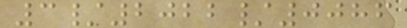3/2022/0086
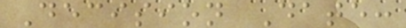Decision Date:
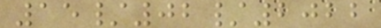15/02/2022
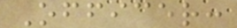Officer:
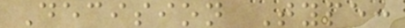Decision Type:
